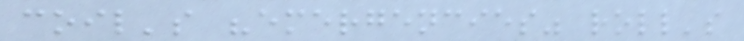coil's "emergencies" roll's
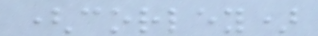(corley)
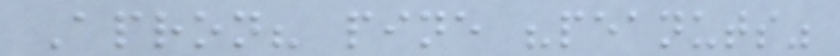Apron? pine "peanuts"
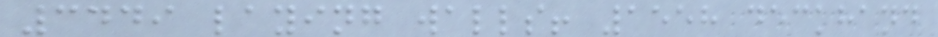3449 laying walls! 1558 deckhand
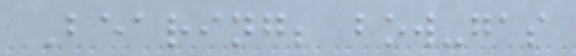Bearing; bow-gas
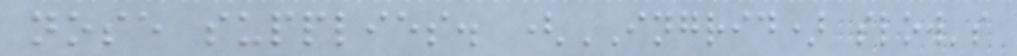nose supplies. (INGRID) slow's
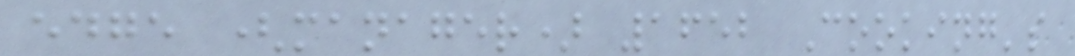edge (manager) 1652 Cooking's
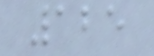125
